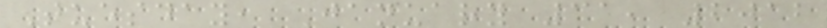Tuesday, January 31, 2012
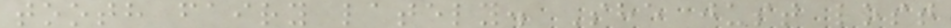tooth fairy lately. She just lost
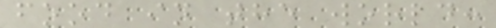food in the world:
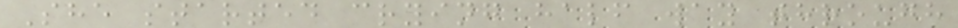She started crying half way through
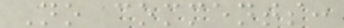No comments:
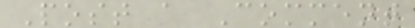Post a Comment
